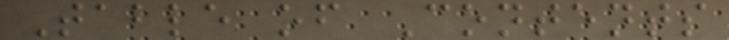Table of Contents
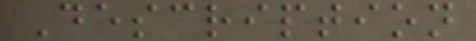Description
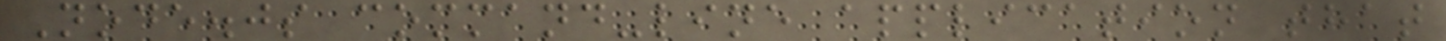Node.js command-line application that
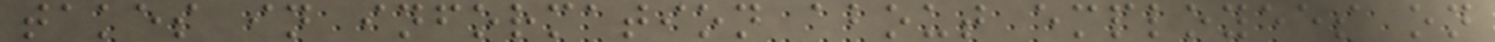takes in information about employees on
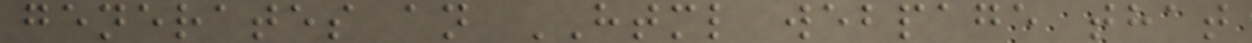generates an HTML webpage that
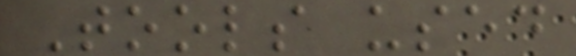Tools used
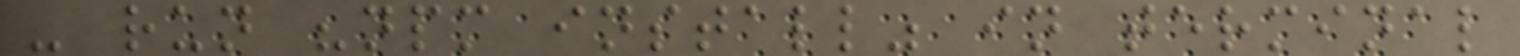- run "npm install" in terminal
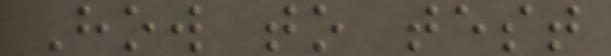How to test
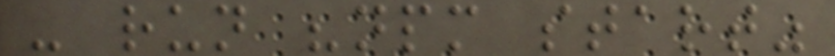- run "npm start"
